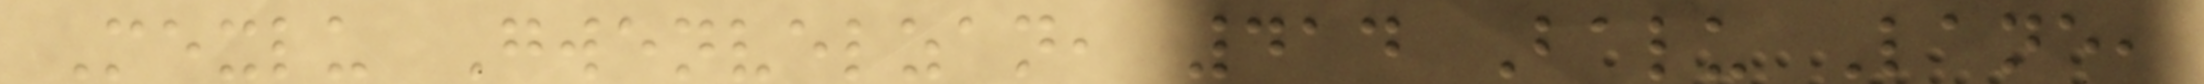Mexlu Gwenvelzan, 414 Balu Lane,
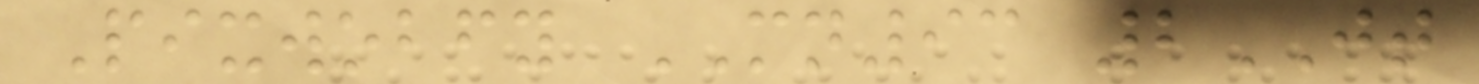Pixwobfy MN93 2JT
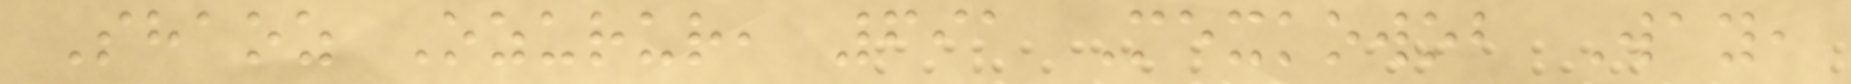Shaoz Ozurur, 691 Mexkowob Way,
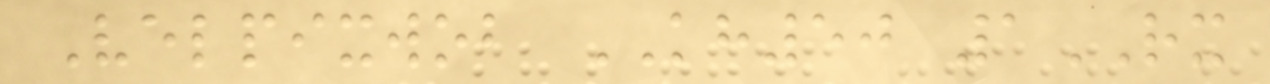Velpixwob KH50 1RX
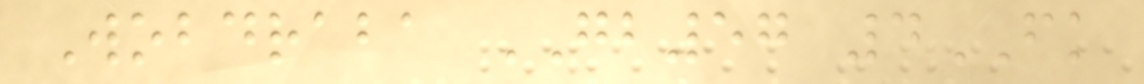Wobdraba GB57 4FK
